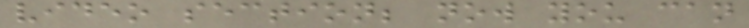video section; now you can
